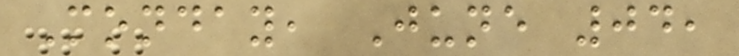Monday, June 04,
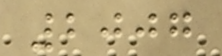2007
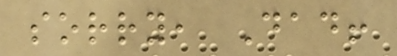sorry, Dad!
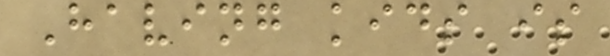Having kids is
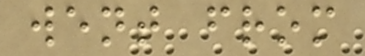went from
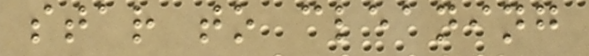star to cleaning
